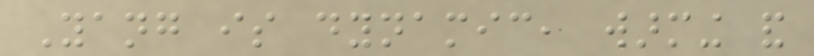Yang is dynamic, warming and
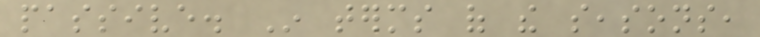passive. In terms of the seasons,
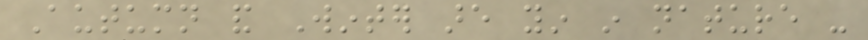Autumn and Winter are yin in nature -
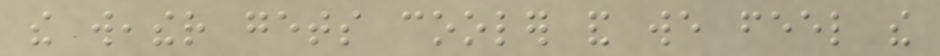the weather gets cooler and we feel the
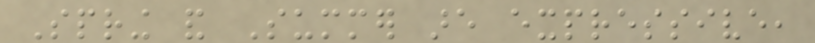Spring and Summer are expressive,
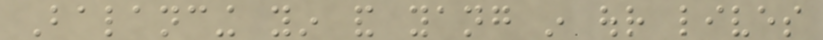Balancing yin and yang in our lives
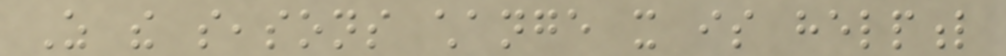As the seasons change it is helpful
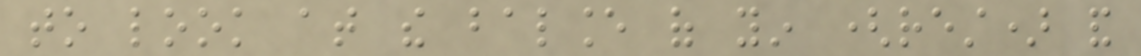to look at the balance of yin (rest) and
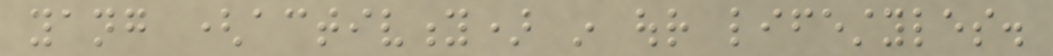yang (activity) in our lifestyles.
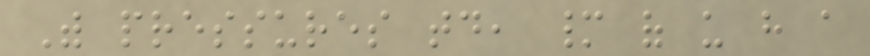With pressures today, many of us have a
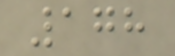178
